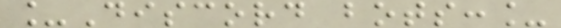_Discord bots:_
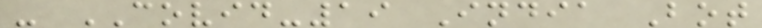- COVID-19 India Bot
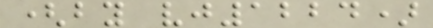(by vj1224)
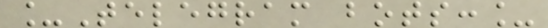_Telegram bots:_
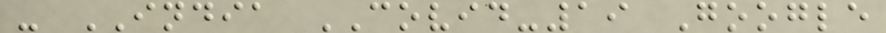- INDIA COVID-19 Google
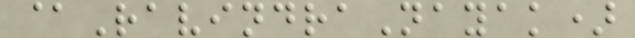@RavindraNayak)
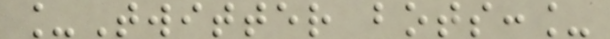_Twitter bots:_
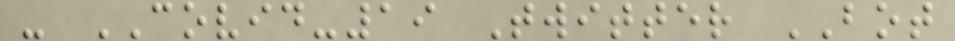- COVID-19 Twitter BOT
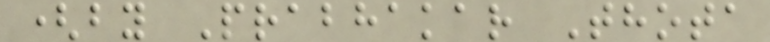(by Prabhakar Thota
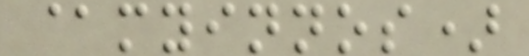@myinnos)
